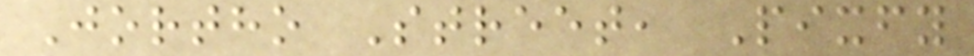Jortho Street, Pixfy
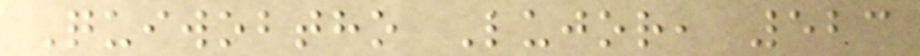Quiwobtho Lujor, 523
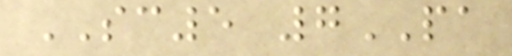SC5 7PA
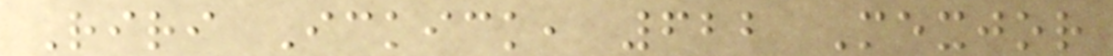Riri Ickick, 622 Mexjor
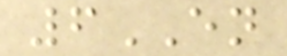6EN
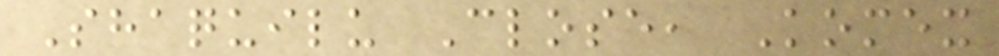Shaquilu Close, Komex
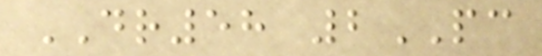DR58 2PC
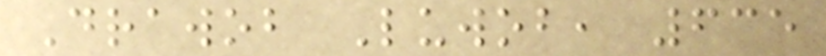Drawob Luwob, 635
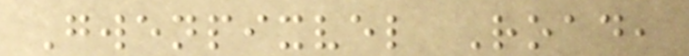Gwenpixvel Road,
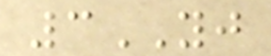3YJ
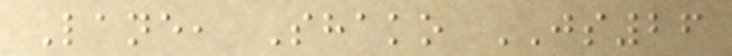Lane, Shako JS26
